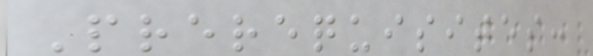Prerequisites:
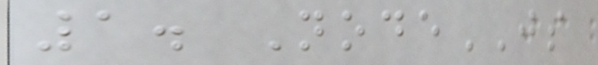1. NodeJS
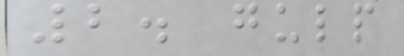2. gulp
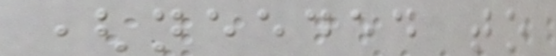(needed to
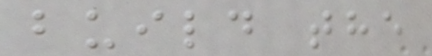build the
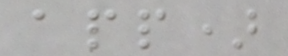app)
